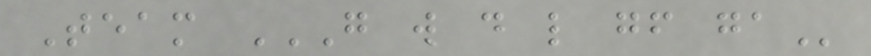Team G W D L GF GA
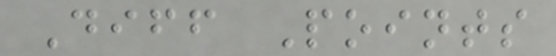Diff Points
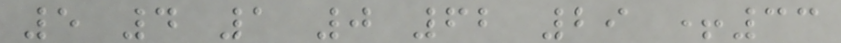5 4 1 0 62 29 +33
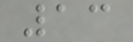13
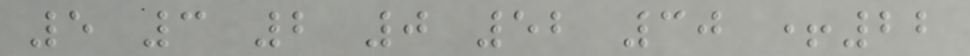5 3 2 0 52 30 +22
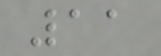11
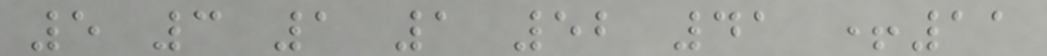5 3 1 1 52 41 +11
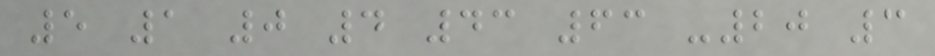5 1 0 4 43 63 -20 3
